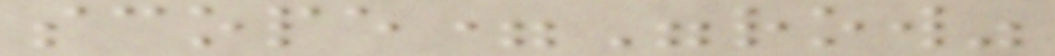scope="row"
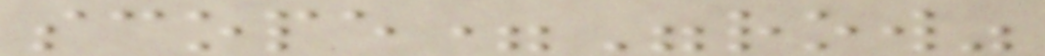scope="row"
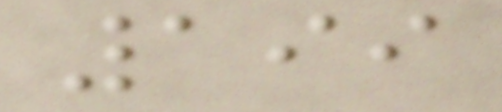199
